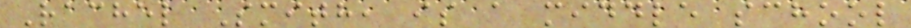Rachel Smith, is a middle school
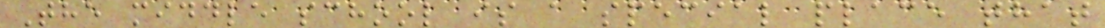The middle school is a special place that
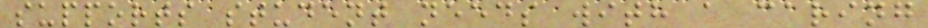supports student needs with a caring
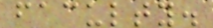faculty.
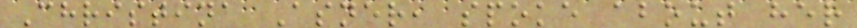Christina Asner, spoke about her
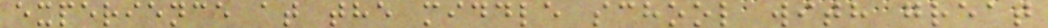experience at the middle school with great
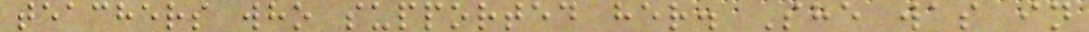teachers who supported her. She was in
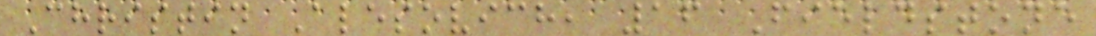Christin Alesovich, 16 Fieldstone
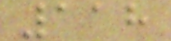118
